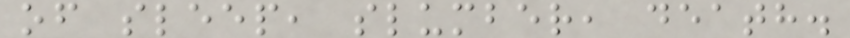of sleep, slumber, death.
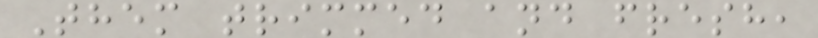Them trimmed and fresh,
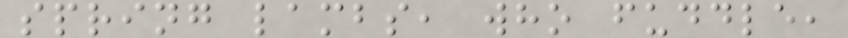spring lambs, who fuddle,
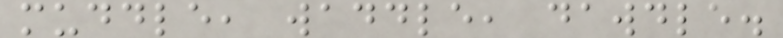muddle, waddle, dawdle.
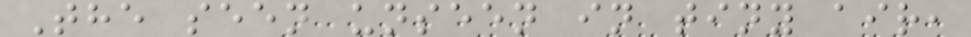The seen unseen in tiny air,
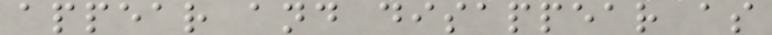appear and disappear as
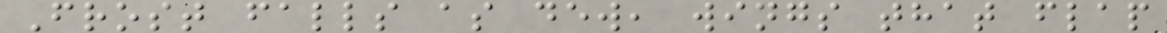Frost falls as dew, wings that flap
